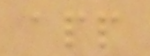app
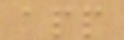app
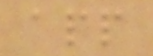app
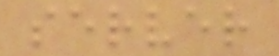server
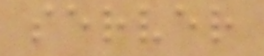server
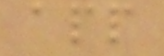app
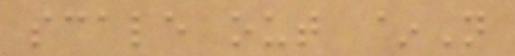scale out ~N
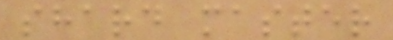shard master
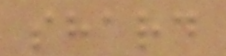shard
